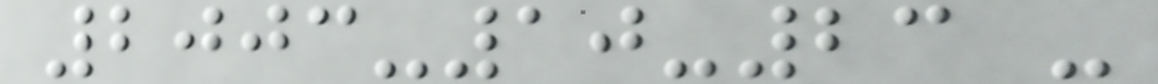2003-10-23 -
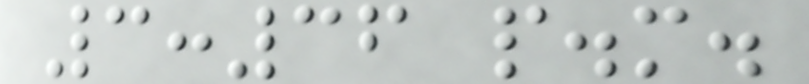3:36 p.m.
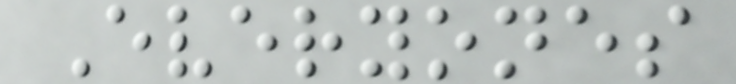Everyones
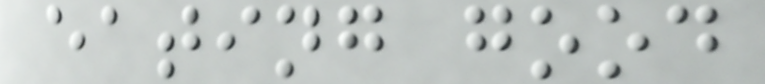eating good
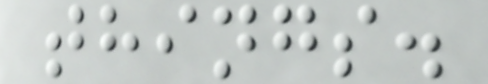things.
